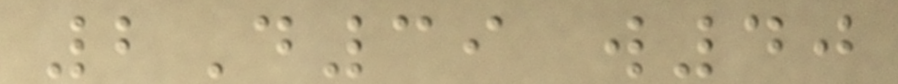2D39 w40
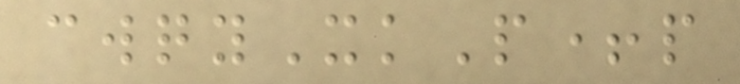cwqyXkP+p
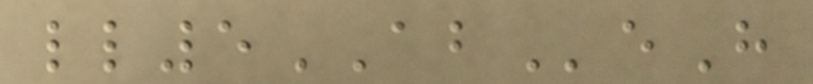ll5ABeH
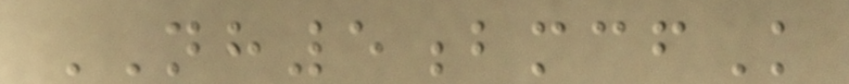NH5bmcfK
